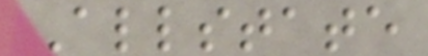Allstate
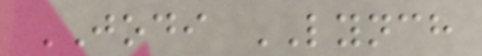JODI LYNCH
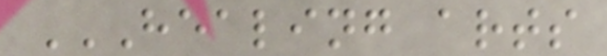HEALING ARTS
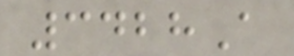3428A
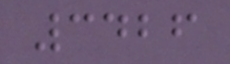3426
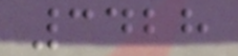3428
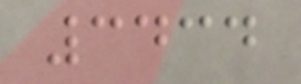3434
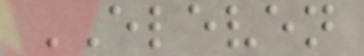ELEVEN
